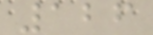126
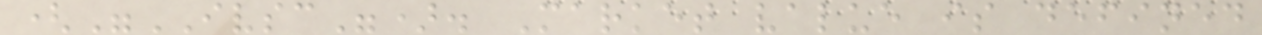("IVSC"). Market value is defined
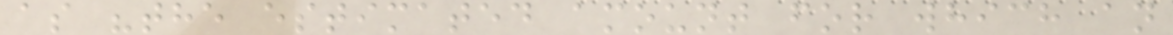as "the estimated amount for which an
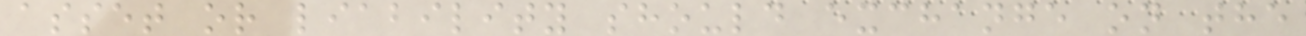asset or liability should exchange on the
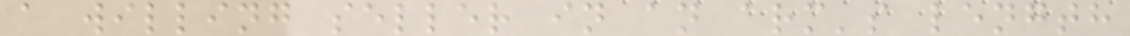a willing seller in an arm's length
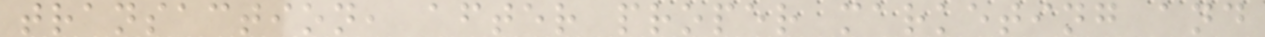transaction, after proper marketing and
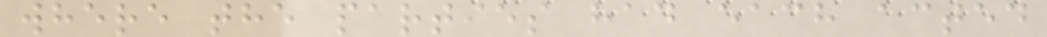where the parties had each acted
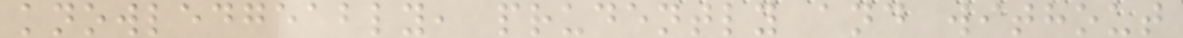knowledgeably, prudently and without
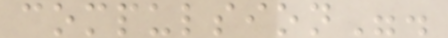compulsion".
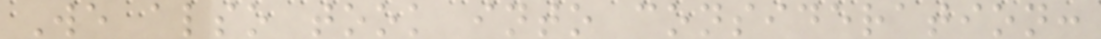We also took into consideration:
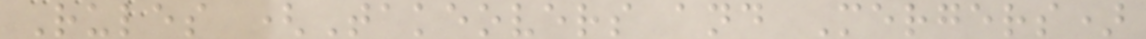Rules (Takeovers and Mergers)
